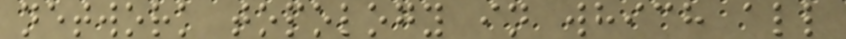network topology in which all
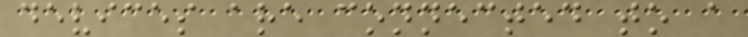devices are connected to a
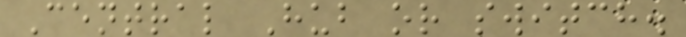Central Hub or switch.
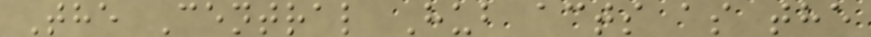The Central Hub acts as the
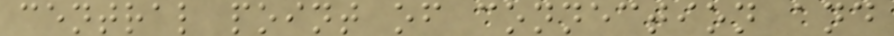central point of connection and
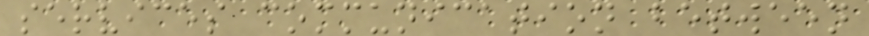services communication between
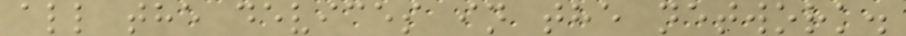all the devices in the network.
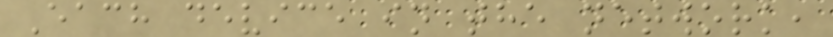Each device in the network,
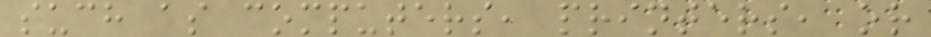such as computers, printers, or
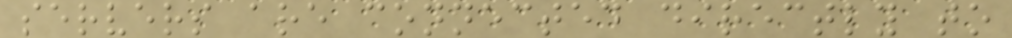servers are connected directly to
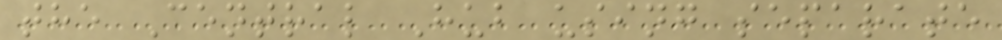the Central Hub using separate
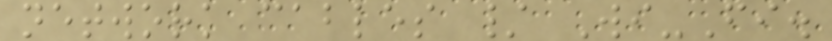network cables / Wi-Fi.
